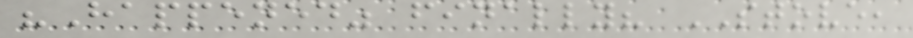"Happened" finally? STOVE,
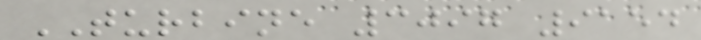TURBINE 3097 9154
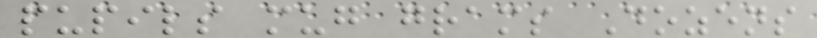pupils mug grams Dozens
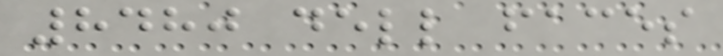8480 dell faces
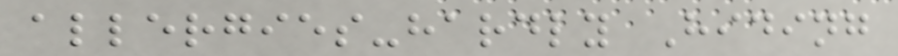allergies-hardly Hiding
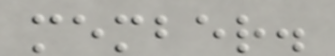member.
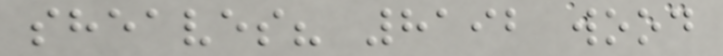sheaves? 8192 wood
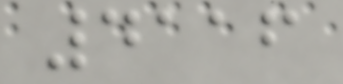4116
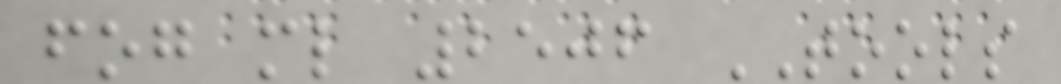fog ml 2506 TOOLS
